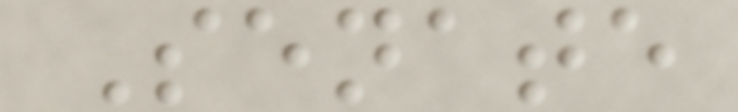Senate
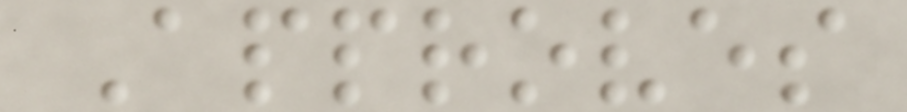Approves
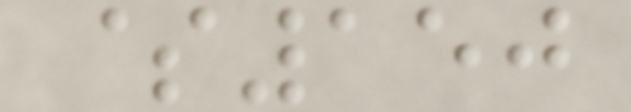$150
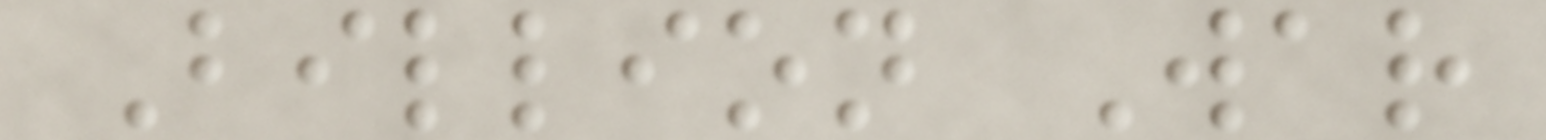Billion War
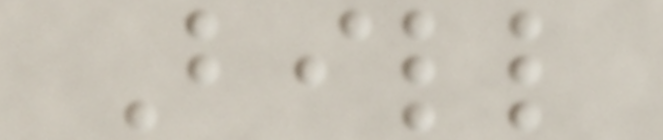Bill
